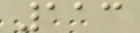113
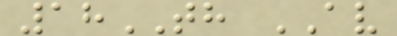18TH AV
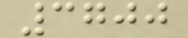3700
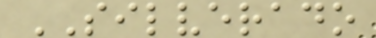SILVERADO
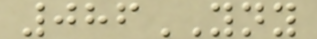086YNY
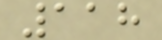118
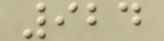924
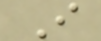I
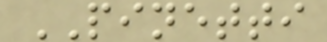PINETTI
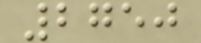2750
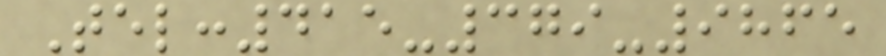Tel:415-379-9865
